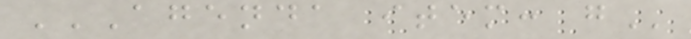AGENDA ITEM: G
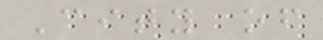City of
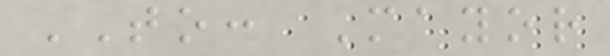TO: Mayor
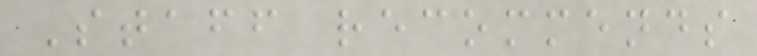Staff recommends
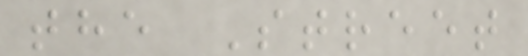the Street
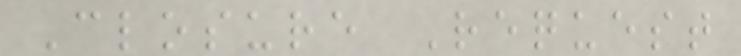Closure Request
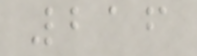216
